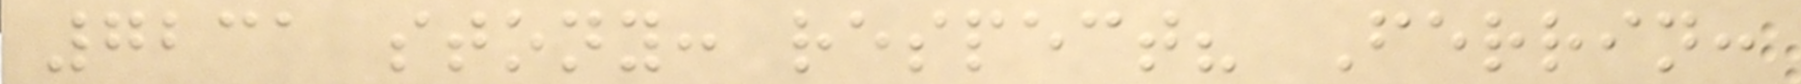7231 stony: respect? Ferrin:
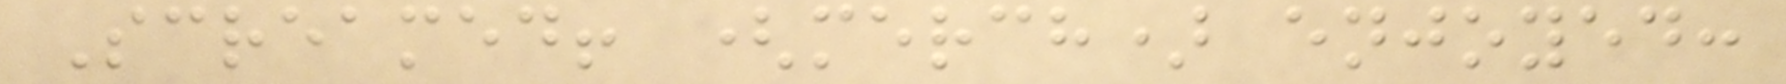Screamed! (merch) enjoyed:
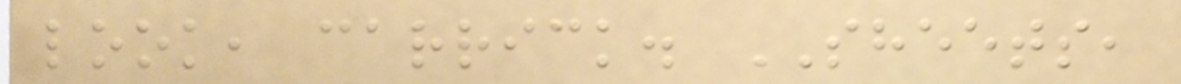look, carrick. SHEETS,
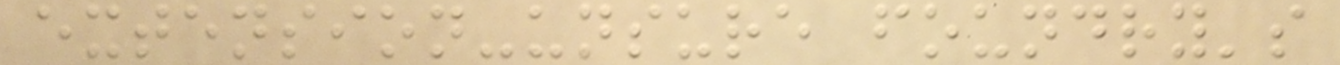extension-unsure foundry's
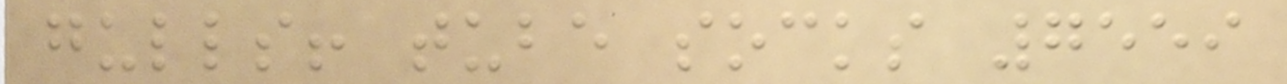gulls! tube socks 7559
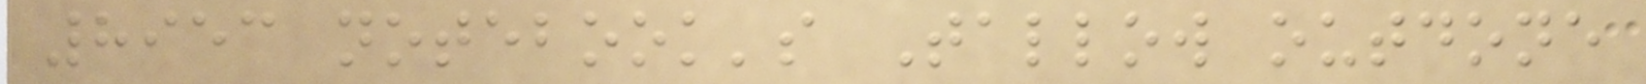8953 notebook's Tallow outdone
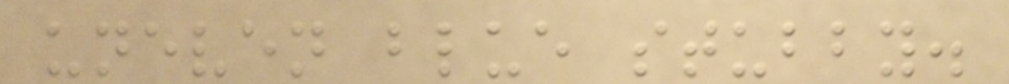uneven blue stubby.
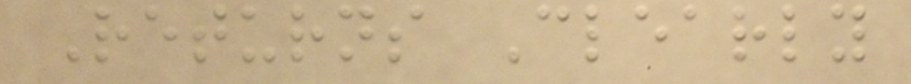Returns Clearly
